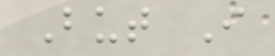But I
